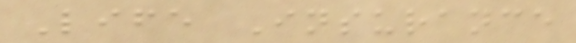Life Insurance
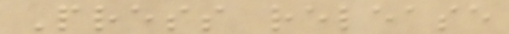Press release
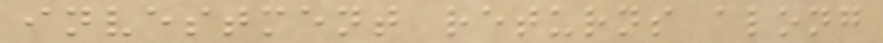investment returns along
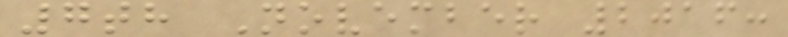7th November 2016:
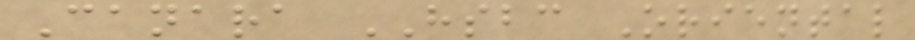Canara HSBC Oriental
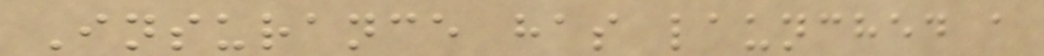Insurance has launched a
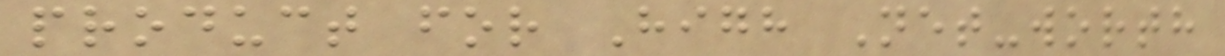product for High Net-worth
